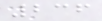236
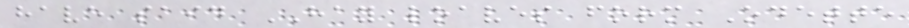have said HAY loaves form Odette
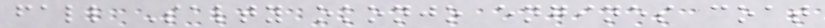fall Salty okonjo engines coat
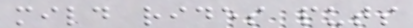mild rides puts
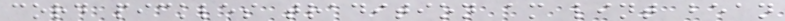cord pickles tradition am lint bean
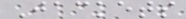Jackets
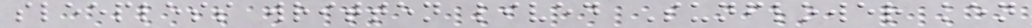sleepless written lived Sunflower ken
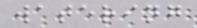watering
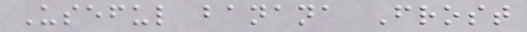Useful banana Frost
